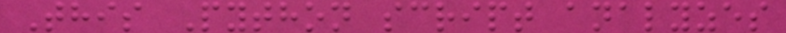This Python script analyzes
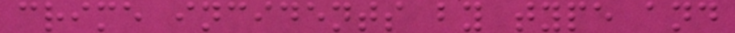crime incidents by type and
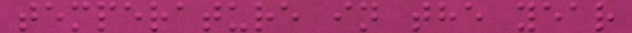temperature in the year
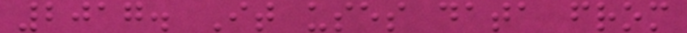2017. It uses data from
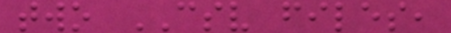two CSV files,
